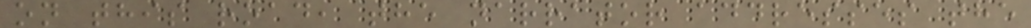on this road, the narrator addresses the
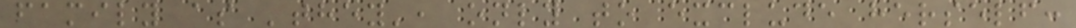family as 'they', only to exclude herself:
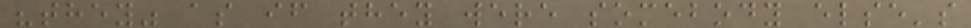"they" as if they were somebody else's
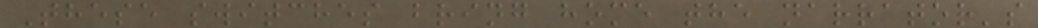These switches bring home the narrator's
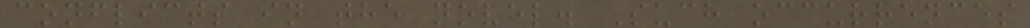conflicts in the novel. Such occurrences
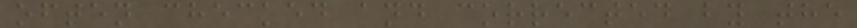often checked and corrected by the
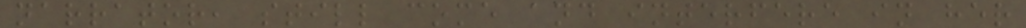narrator, still come and interfere in her
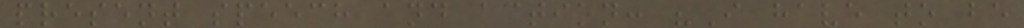present speech and action: "I have to be
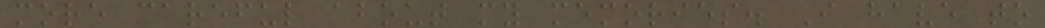more careful about my memories. I have to
